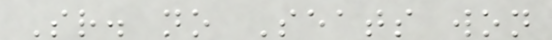Sr. no Seats won
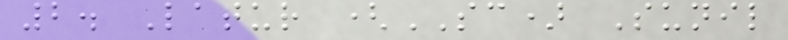2. Latur (SC) Sunil
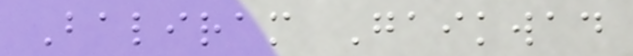Baliram Gaikwad
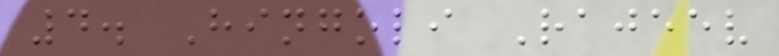4. Hingoli Rajeev
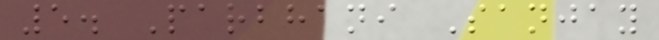5. Parbhani Sanjay
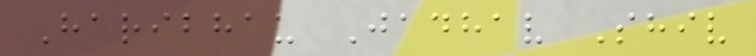Haribhau Jadhav Shiv
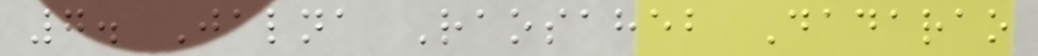7. Jalna Raosaheb Dadarao
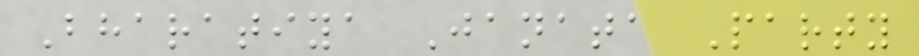Bharatiya Janata Party
